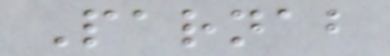Parnab
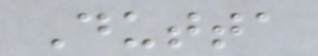Dutta
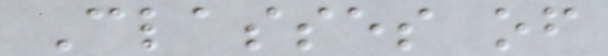Classes of
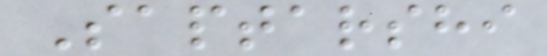Saptarshi
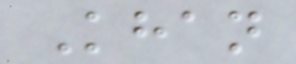Khan
